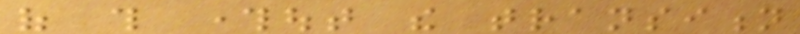of this throughout the transition
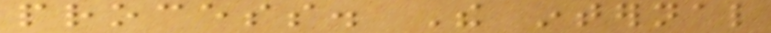process. The internal
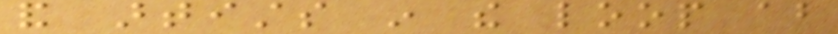and artists in the loop about
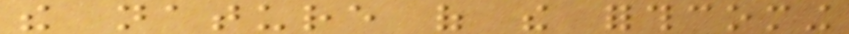the nature of the forthcoming
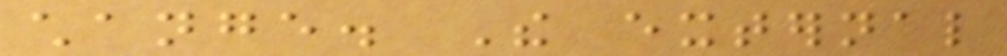change. The external
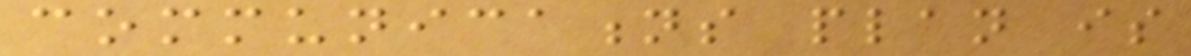communications plan is
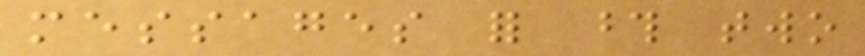messages for those two
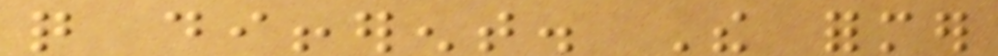quite different. The former
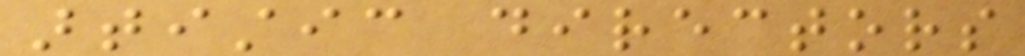artistic directors
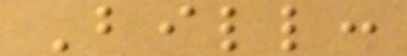Bill:
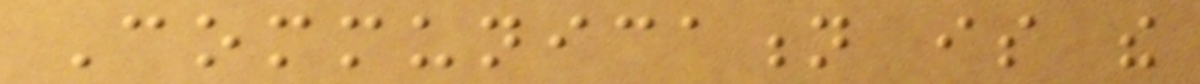Communication is the
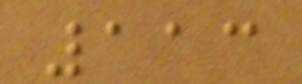113
